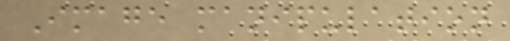Image manipulation
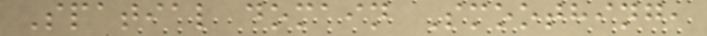Spatial domain Smoothing,
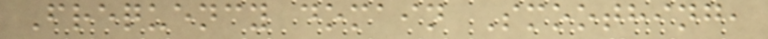Frequency domain Smoothing,
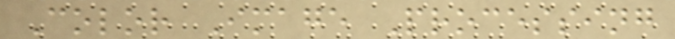Color Image Processing
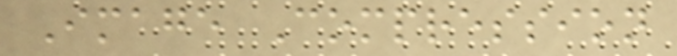Image Compression
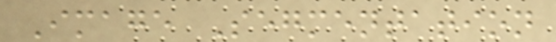Image Segmentation
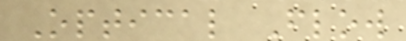Optical Flow
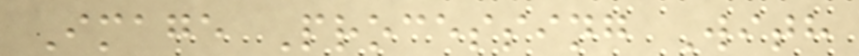Image Processing With
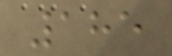185
